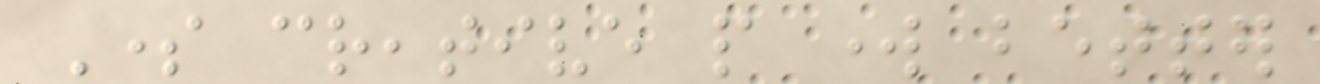Some creative people work better
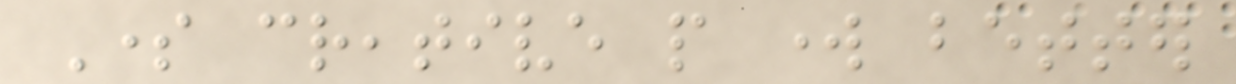Some creative people work better
